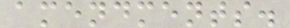amendments.
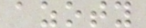azoty
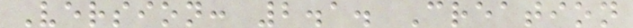Version: 2.1. Creation
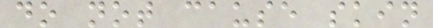do not cause skin
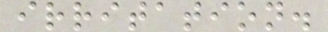irritation.
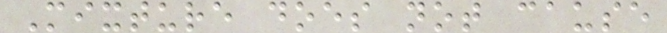Mixture does not cause
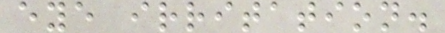eye irritation.
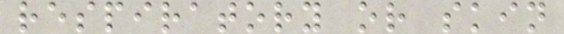respiratory or skin
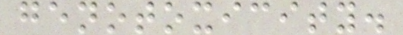genotoxicity.
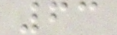63
